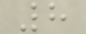8
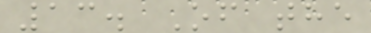13. Of the
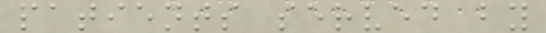patients served by
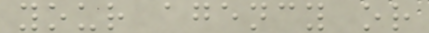your agency or
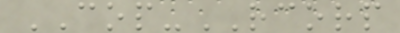COP-RCORP
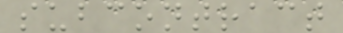subcontract
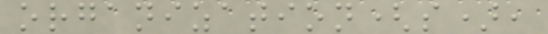organization(s),
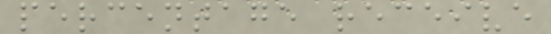percentage receive
